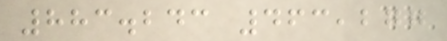883.243 463,277
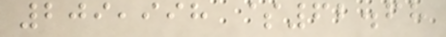209,998 $62.68
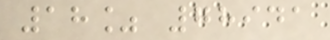18% 78941
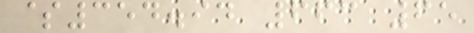$354.94 663 65
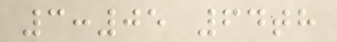3:05 64th
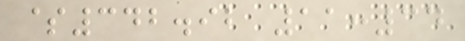$342.92 11:34
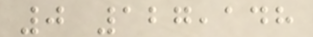0 127,148
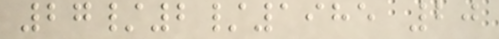27/2/1985 20
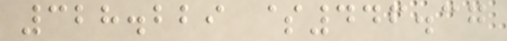328.229 $446.37
